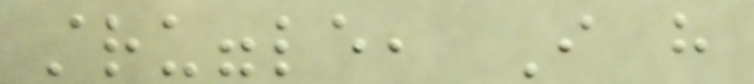struggle, I have
